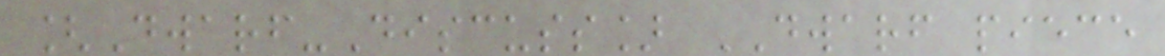[Dwarf-Discuss] DWARF piece
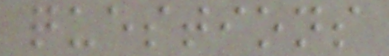questions
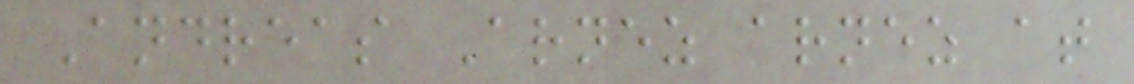Andreas Arnez arnez at
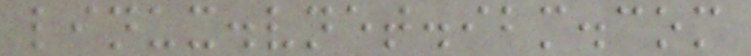linux.vnet.ibm.com
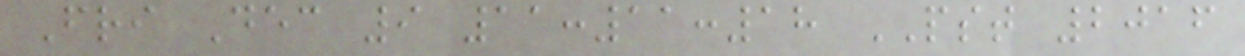Fri Dec 9 11:11:18 PST 2016
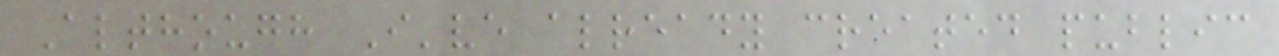Although I've already created public
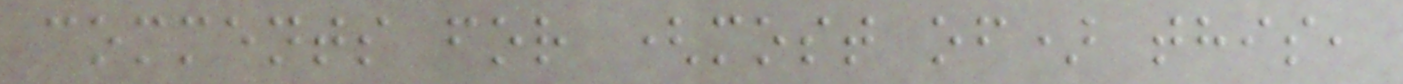comments for (most of) this,
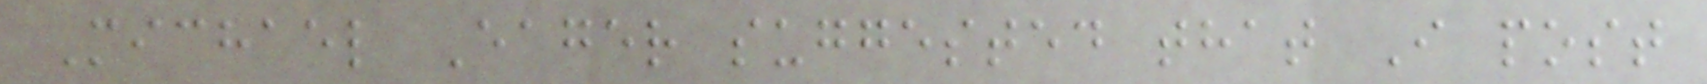Michael Eager suggested that I post
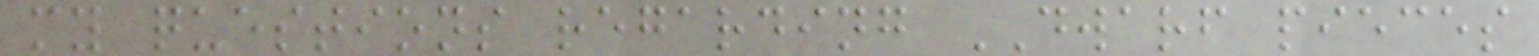my questions regarding DWARF pieces
